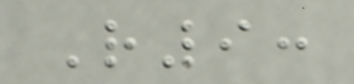R9:
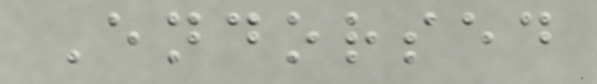Endorsed
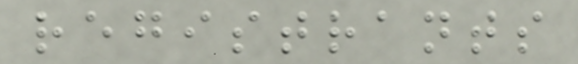registrants
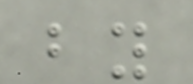by
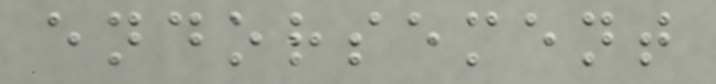endorsement
